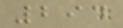294
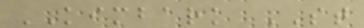KIMBARK ST
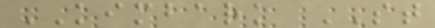KIMBARK ST
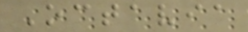Octavia
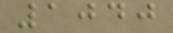1040
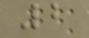2
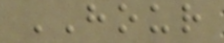HOUR
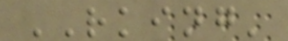RKING'
